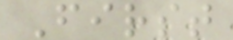First
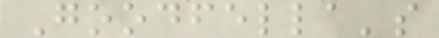Goodfella's
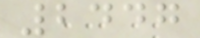2447
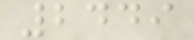2449
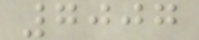7007
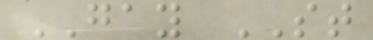GAY ST
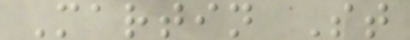Martin St
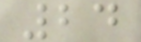24
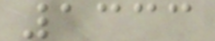1333
